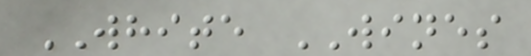WHITE WINES
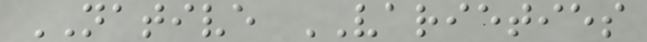NATIVE VARIETIES
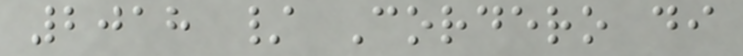2018 / Cordero di
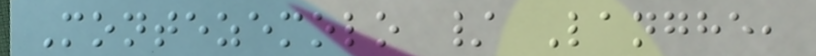Montezemolo / Langhe,
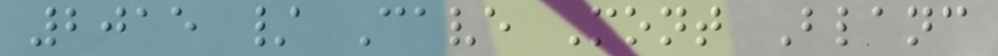2015 / Cave Mont Blanc
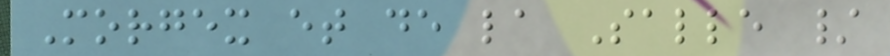Morgex et de la Salle /
